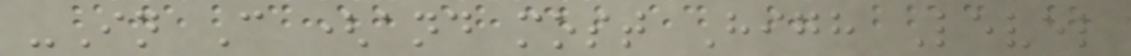-In C (and most High Level
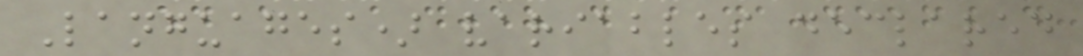Languages) variables declared
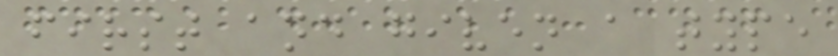first and given a type
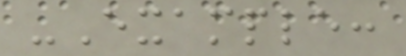-Example:
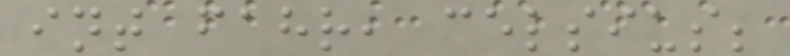int fahr, celsius;
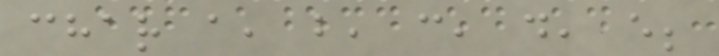char a, b, c, d, e;
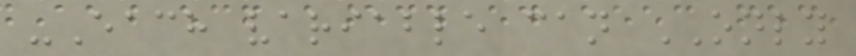-Each variable can ONLY
